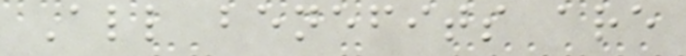All benefits are
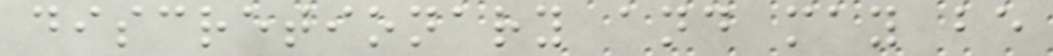discretionary and may be
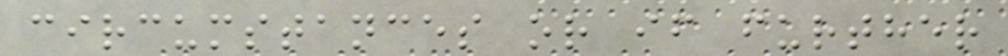circumstances or if further
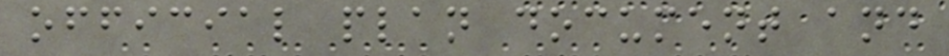official plan document and
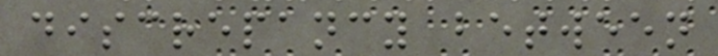discrepancy between
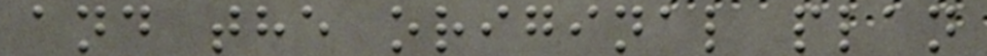and the original plan
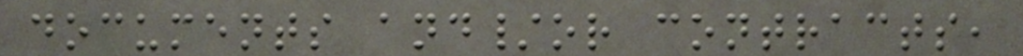documents and/or contracts,
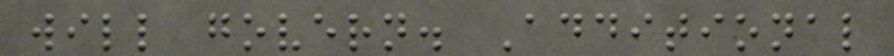will govern. Additional
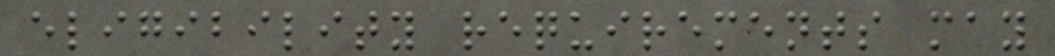eligibility requirements may
